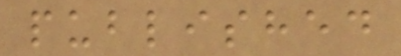published
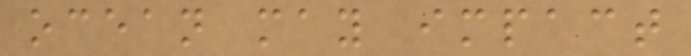ocean may impact
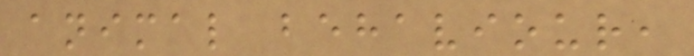animal behaviour,
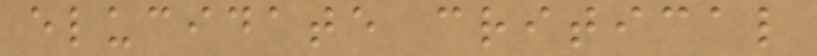elucidate critical
